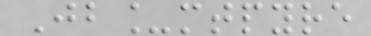Jb_mtpyre
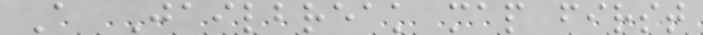A Jailbreak map first
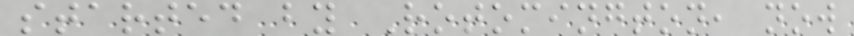started by Rotomington, now
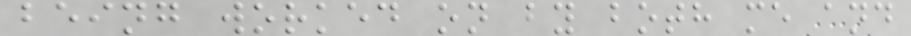being worked on by both me and
